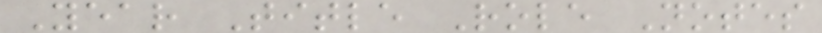Year Title Role Notes
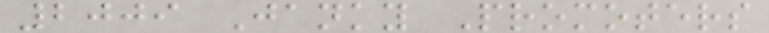2009 Janky Promoters
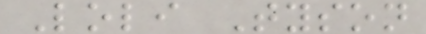Loli Tyson
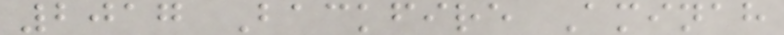2017 Backfire Aminah
